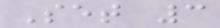Set 3
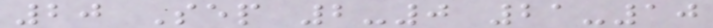20 Sep 2-0 21-10
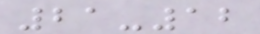21-12
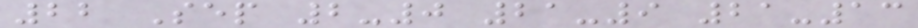22 Sep 2-0 21-9 21-13
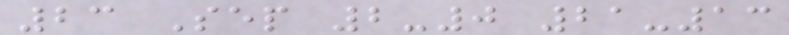23 Sep 2-0 21-13
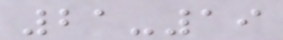21-19
